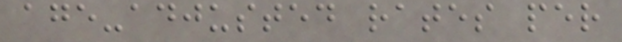age-adjusted rates per
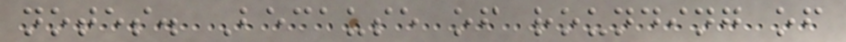notes. Because of rounding of
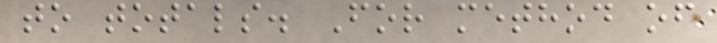to totals. For method of
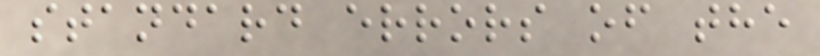standard errors of the
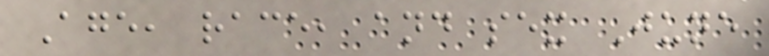Age, race, and sex June
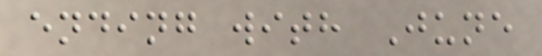ending with June
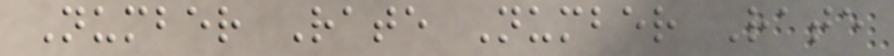Number Rate Number Rate
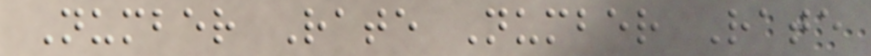Number Rate Number Rate
